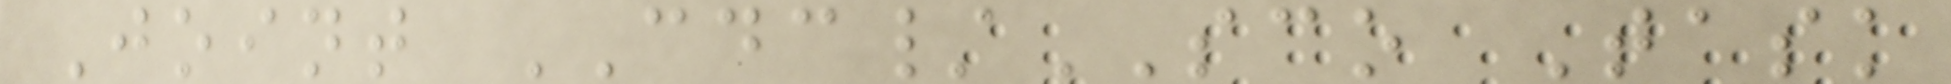Joint CDC/SCO Task
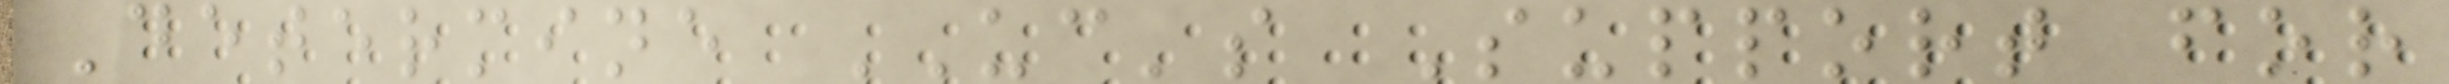Determine UC's Support for
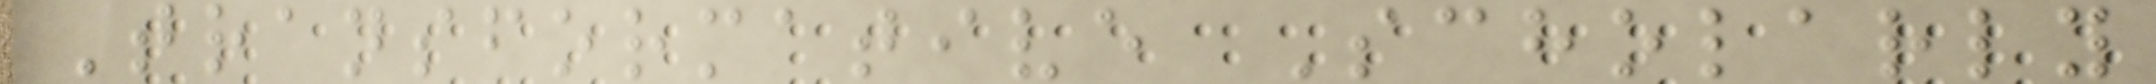Transformative Scholarly
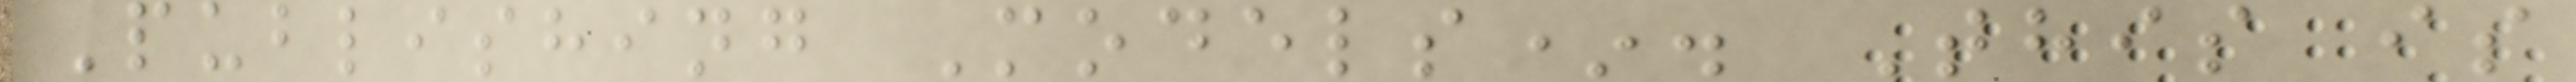Publishing Models*. This is
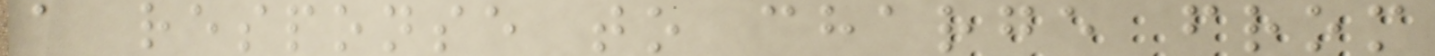a response to charge from
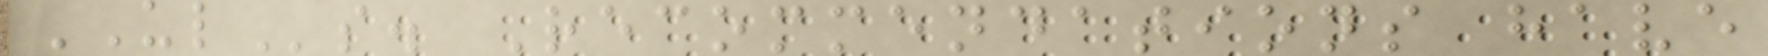ULs. Recommendations have
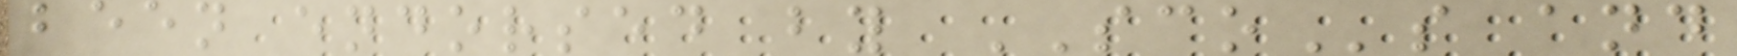been endorsed by SCOs and
